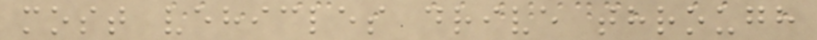most vehicles drive through
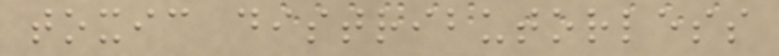toxic distributorless
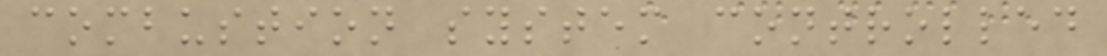combustion system controlled
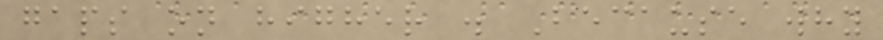gaps on higher . Because why
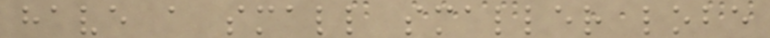have a small smaller lobe
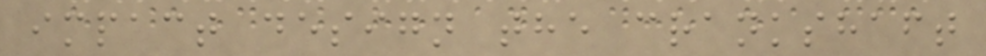impact design the crankshaft
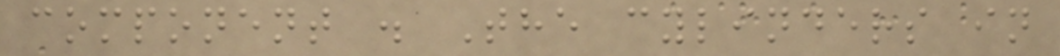component . The cylinders in
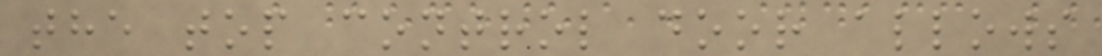the top control door allows
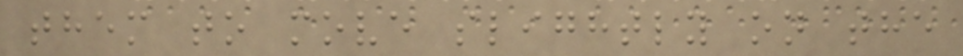them to move slightly on the
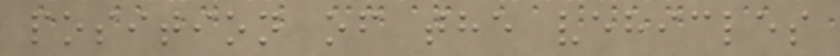position of the vehicles
